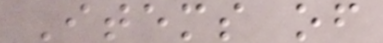Items of
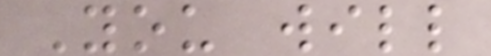You will
